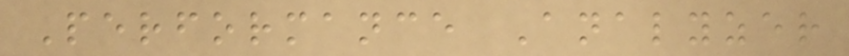Performance Analyzer
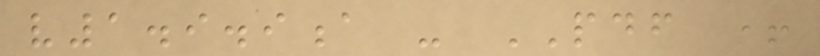v1.9.9a - PDF +
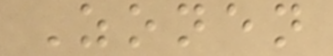Zonen
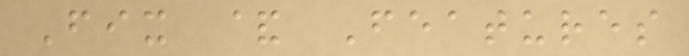Fix & Features
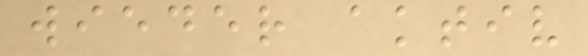wieder aktiv
